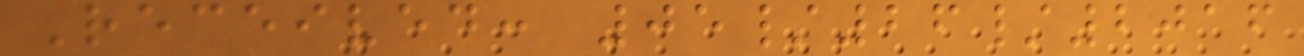Received: 05/26/2016
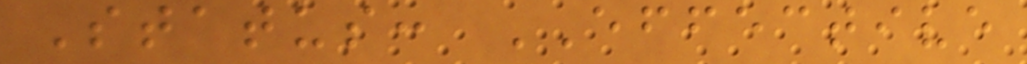Status: EFFECTIVE
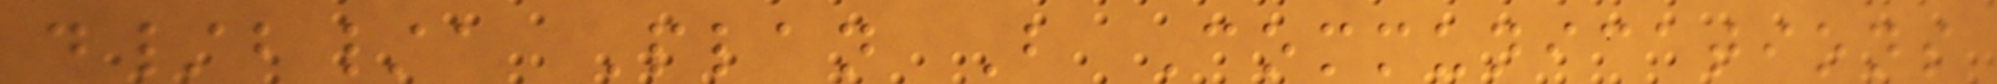d/b/a Plan B Communications
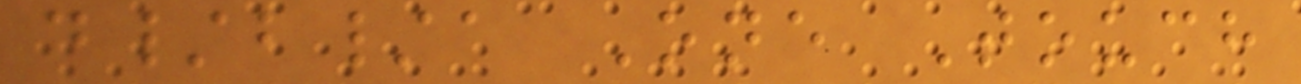d/b/a One Touch
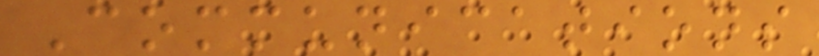Communications
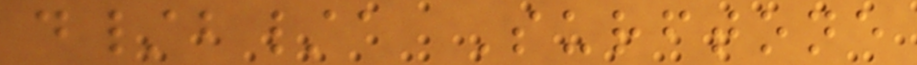d/b/a Surftone
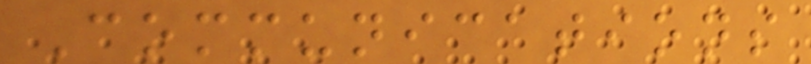Communications
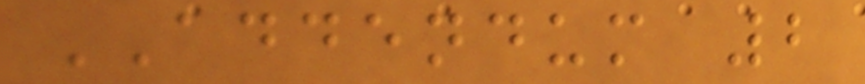ADDENDUM 2
